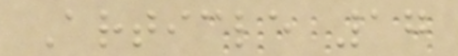Article 17
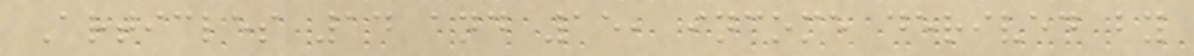Articles 14 and 15, income derived by
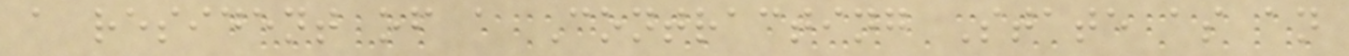a resident of a Contracting State as an
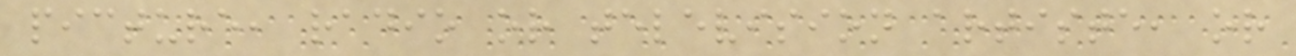picture, radio or television artiste, or
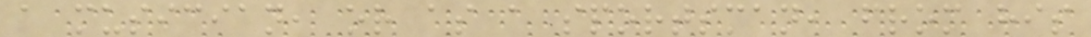a musician, or as a sportsman, from his
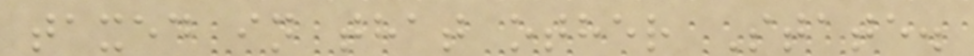taxed in that other State.
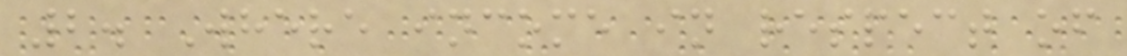2. Where income in respect of
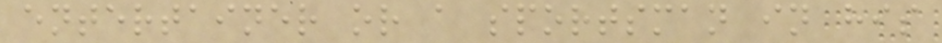entertainer or a sportsman in his
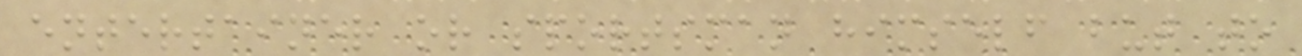entertainer or sportsman himself but to
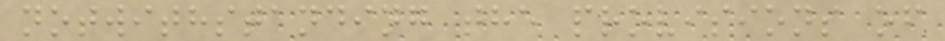notwithstanding the provisions of
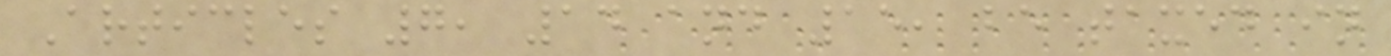Articles 7, 14 and 15, be taxed in
